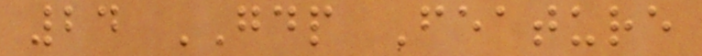24 GDP Feature
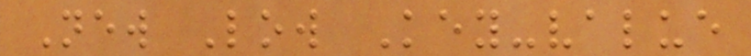New Low Key-value
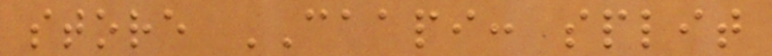store CAAPI: split
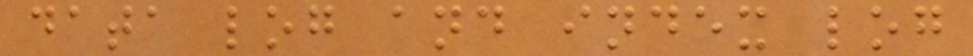data log and index log
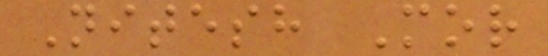Nitesh Mor
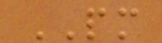PM
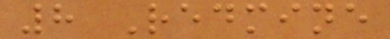8 Redmine
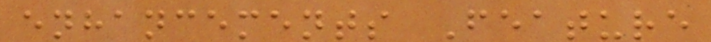enhancements Feature
